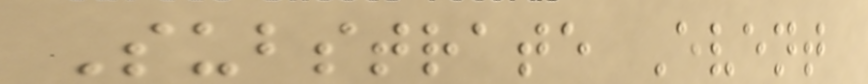Substrate Event
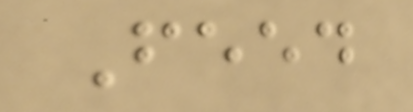Feed
